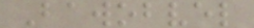Bawobvel
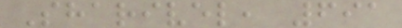Sharivel, 691
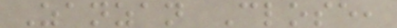Zanzan Close,
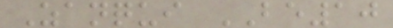Zanqui BE10
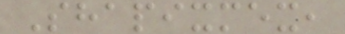Shapixmex,
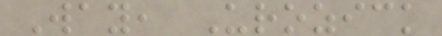Way, Urozick
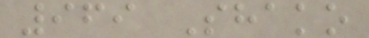969 Shako
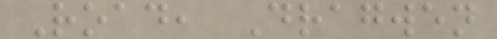Road, Dragwen
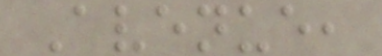Avenue,
